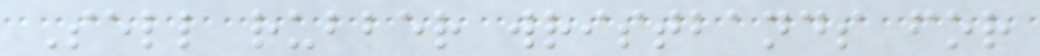Sell rubber wristbands for
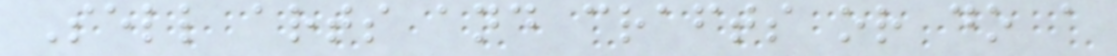Sell arts and crafts or do a
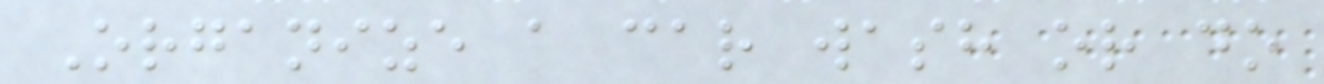Organize a car wash or do
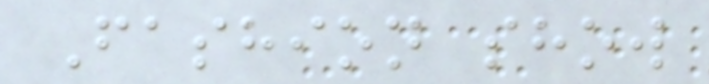Fashion show
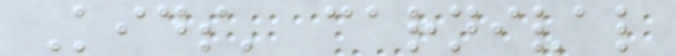Kids' carnival
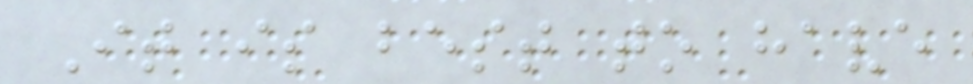It is best to have
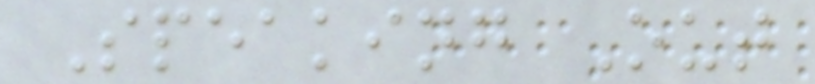Speaking Out
